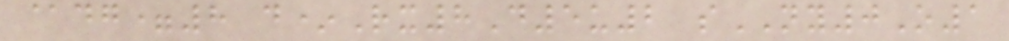@dg=8 d*Rx8D5u2 sNY0O1
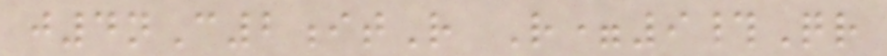j4nC2itR R=9#Qr
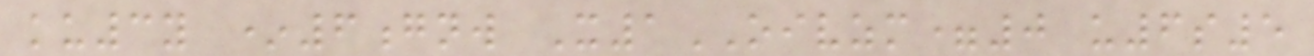ku3y *6gnw X1OIVZM=0 u6s5
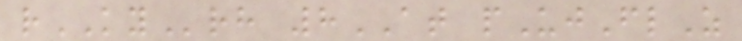rKYrh 8AT pUjFlZ
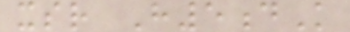xsr H5dK
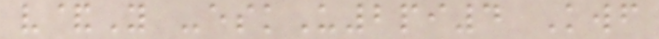v&Y -eskU2pi4 Kwf
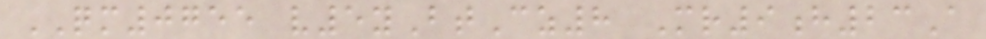QM0755 v5yBtCz8 Mr9h23A
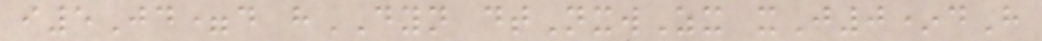i5Jd=d hDYN dtNxwZx xJ0*dH
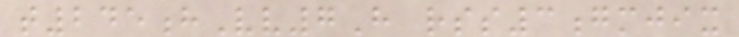t245hVv7H rss3gmjix
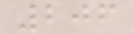206
